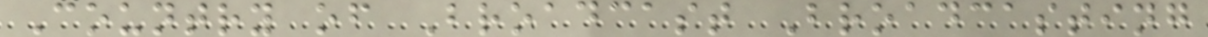Country of Broadcast Broadcasting
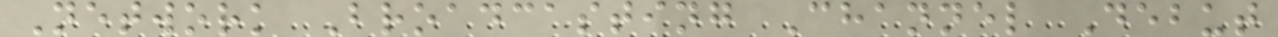Network Broadcasting Channel Debut
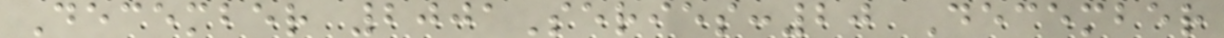December 2001Series:20 December
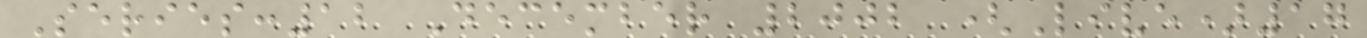Series:12 December 2002 (Live)17
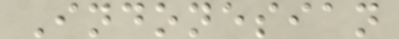Indonesian
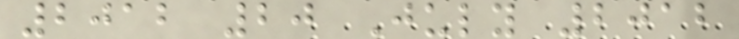2012 20 July 2012
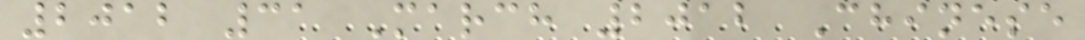2012 31 March 2012 Chinese
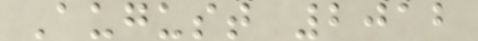August 2012
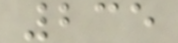235
